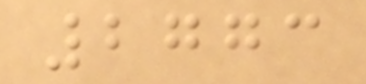2773
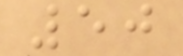50
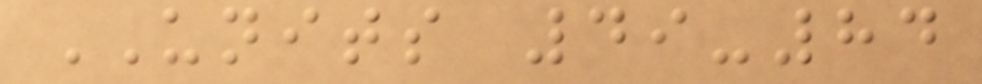UNITS 49-84
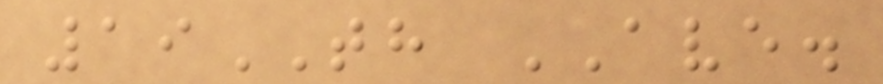19TH AVE.
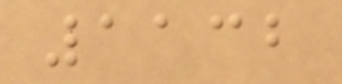1132
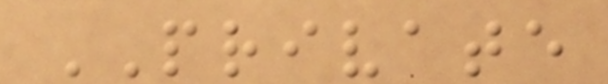PRIVATE
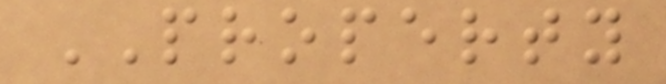PROPERTY
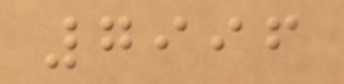7996
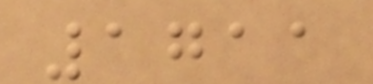1711
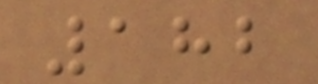182
